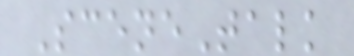SceneTalk
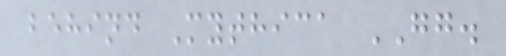behind Mythica GG.
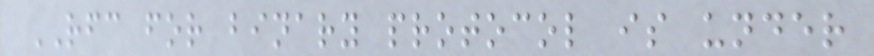RFC for binary protocol is under
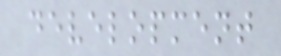development
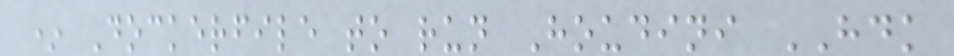* Dockerfile to run Houdini HDK
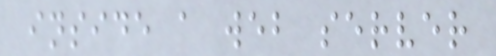inside a web server
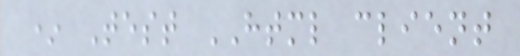* Test HTML client
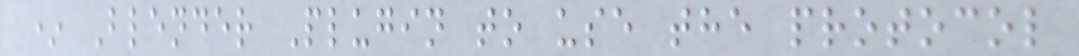* Blender Plugin to use the protocol
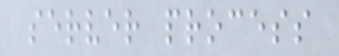server process
